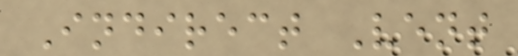Indirect Vent
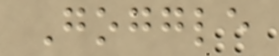Goggle
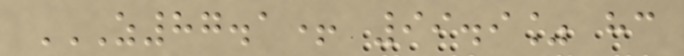Z87.1+ 99.9% HC
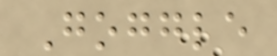Goggle
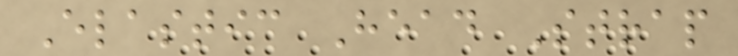Elastic Head Strap
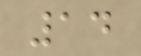14
